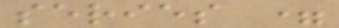series =
